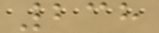238
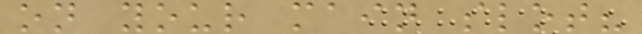on your main slot?
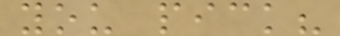you pick?
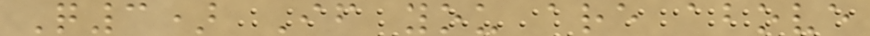Q3) If you are above
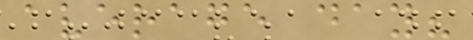average day?
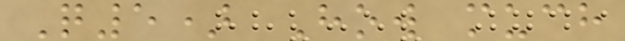Q5) How much
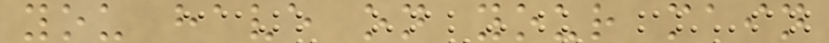you have on your main
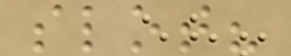slot?
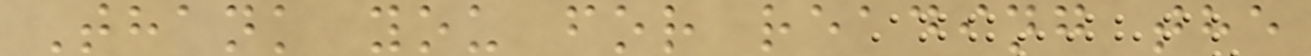Thank you for reading the
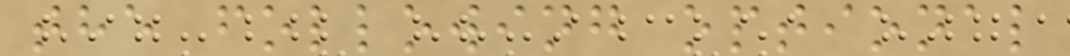the following optional
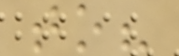to?
